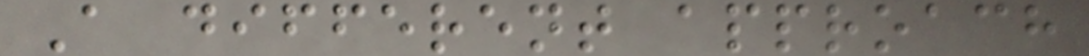A different approach
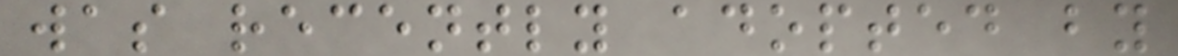was recently adopted by
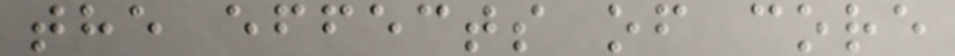the effects of core
